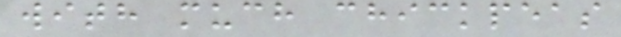with much chickpeas
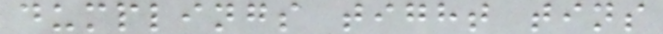dumplings tight tins
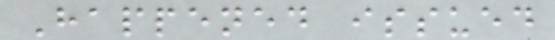Happened issued
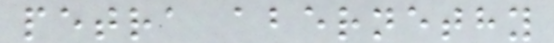petra abernethy
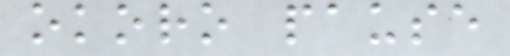okoro pause
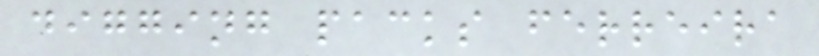digging packs ferreira
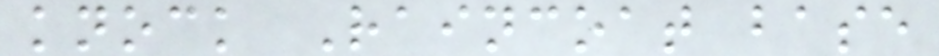knock Raincoat base
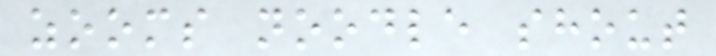zooms noodle shout
